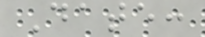Date:
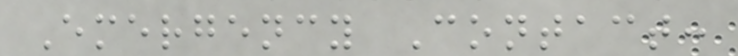Emergency Contact:
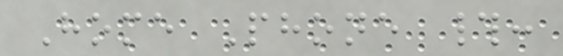Home Phone #:
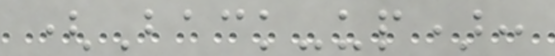(Back-up):
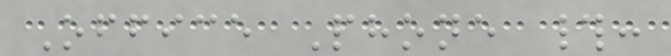Office Phone #:
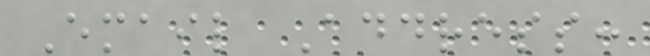Email Address:
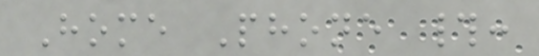Home Phone #:
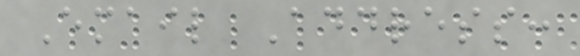Email Address:
